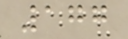177
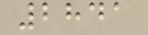2841
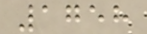1758
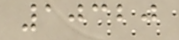10320
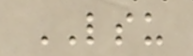LSU
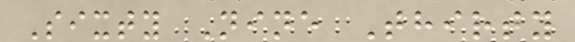Sixty Nine Thirty
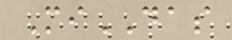MiDAS
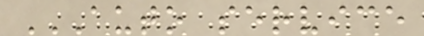AUTO SERVICE
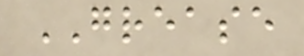GREASE
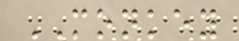MONKEY
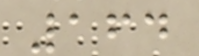164
